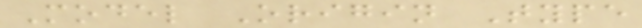Model Origin Type
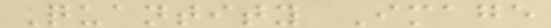Quantity Image
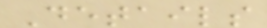Details
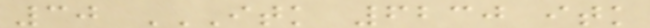30 ITK 6230 ITK
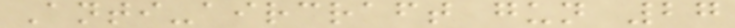Anti-aircraft gun 27
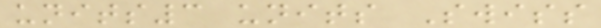units3 units Swiss
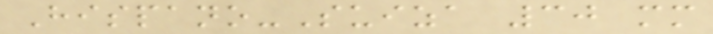Hispano-Suiza 30 mm
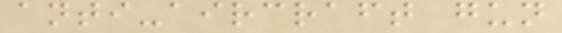anti-aircraft gun
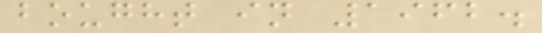bought in 1962.
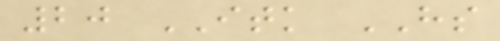20 ITK HS
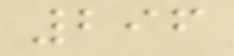296
